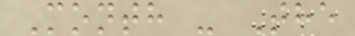Month - The
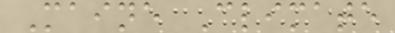Maine Climate
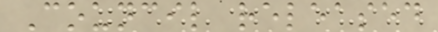Council released
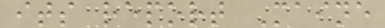its report Maine
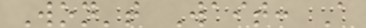Won't Wait: A
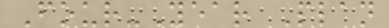Four-Year Plan
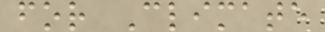for Climate
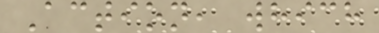Action, which
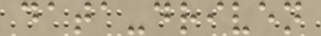data-driven
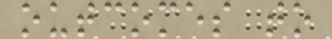outcomes to
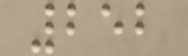252
